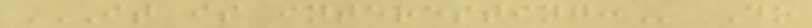IT IS INTERESTING: Do
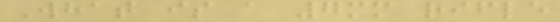What is a 7mm rifle
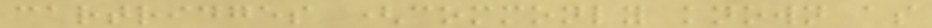cartridges (commonly known as
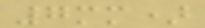7mm)
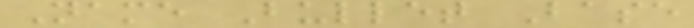Name Bullet Base
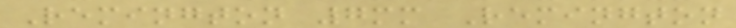Remington 7mm Remington
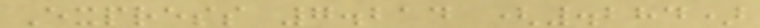Express 7.214 (.284)
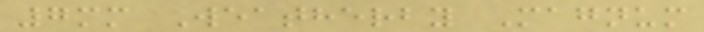7mm Weatherby Magnum
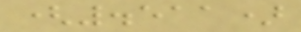(.511)
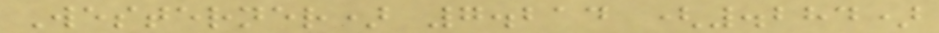Westerner) 7.214 (.284)
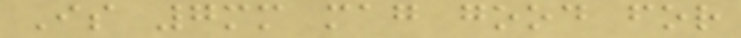Is 7mm mag good for
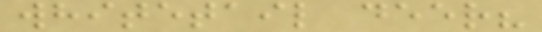whitetail deer?
